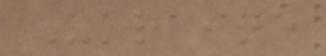Ukraine
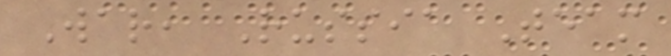War, Russia Team
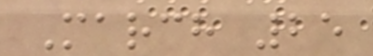March 25
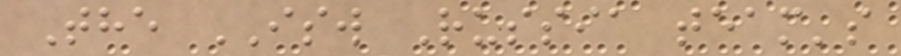The ISW Russia team's
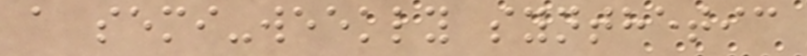a semi-weekly synthetic
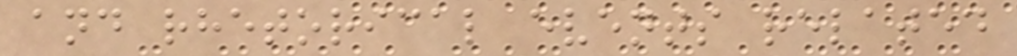and rhetorical events related
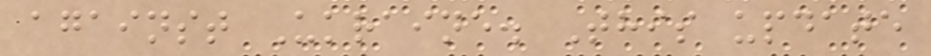against Ukraine. This update
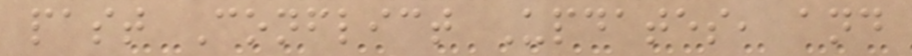past Conflict Updates, and
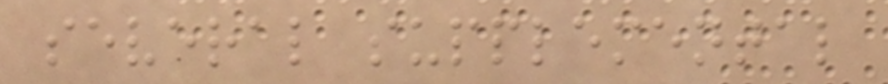several supplemental
